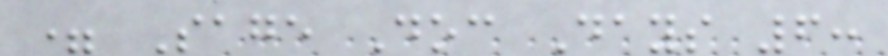= Sage Doc Days 6:
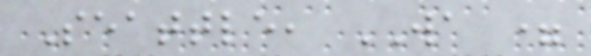Seattle, WA =
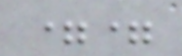==
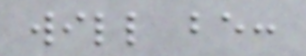will be:
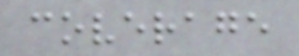coverage
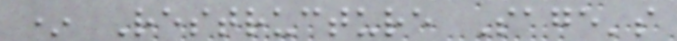* Restructure Sage's
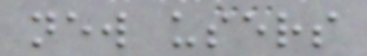new users
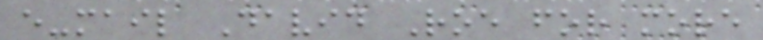e-mail David Roe for more
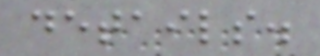details.
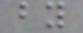by
